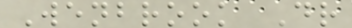Wenbrook Dr
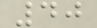40
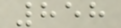858
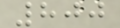800
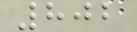802
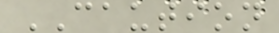CAUTION
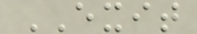EXIT
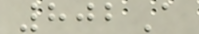802A
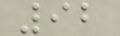92
